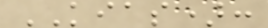KIAS):
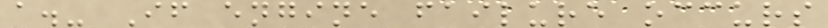a.- If engine failure occurs
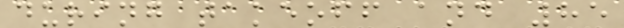during takeoff and 85
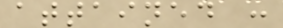attained :
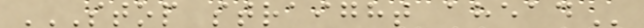STOP STRAIGHT AHEAD
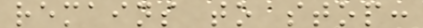remains to stop:
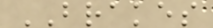BRAKES
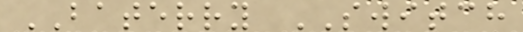BATERRY SWITCH
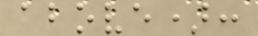above):
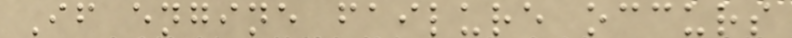If engine failure occurs
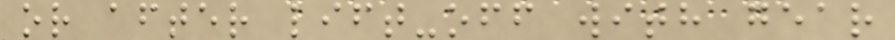or after lift-off with gear
